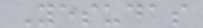Yesudas
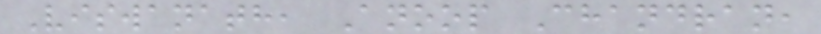Viswanath, Anoop Chandran,
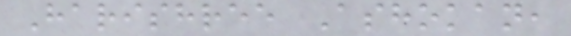Harishree Ashokan,
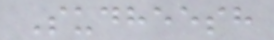Sudheesh
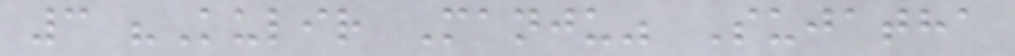3 "Kulir Manju" Sujatha
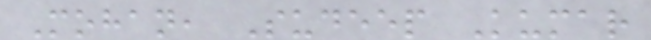Mohan, Sudeep Kumar
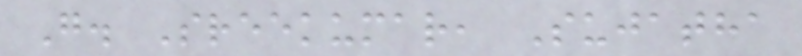G. Sreekumar, Sujatha
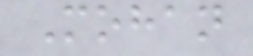Mohan
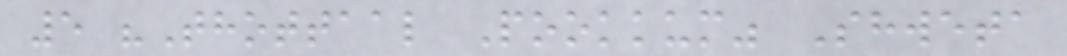5 "Thottaal Pookkum" Shweta
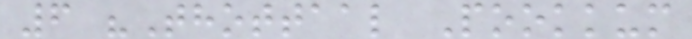6 "Thottaal Pookkum
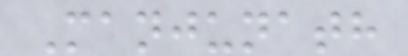Manjunath
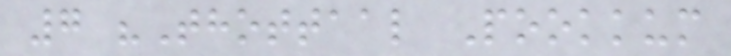7 "Thottaal Pookkum
